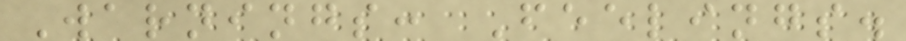Warnings: Feelings.
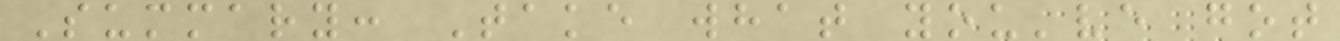Summary: Take what you've got
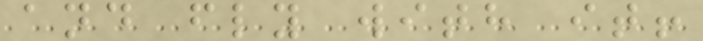and fly with it!
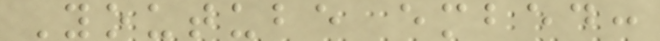Youtube embed:
